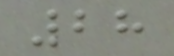28
